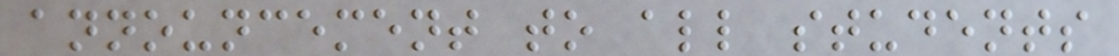announcement to all students
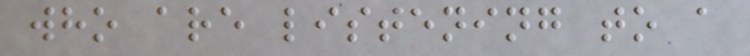who are listening to a
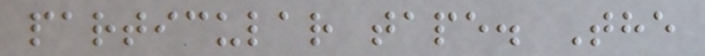particular tape. The
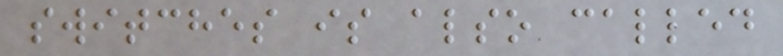switches is also called
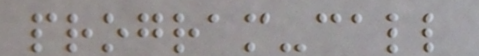program-call
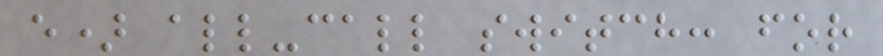e) all-call switch: for
